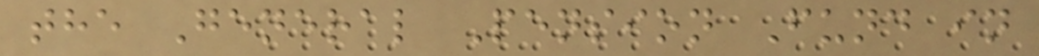the General Pension Fund in
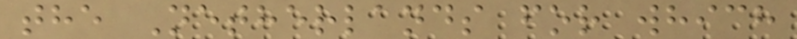the Netherlands for which
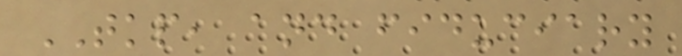TKP, and fiduciary
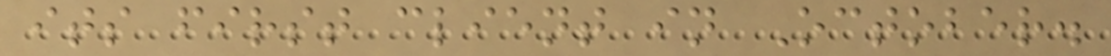its first client in October.
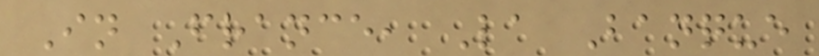In France, La Banque
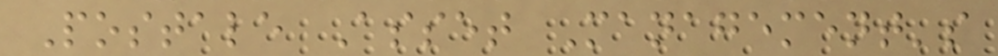Postale Asset Management's
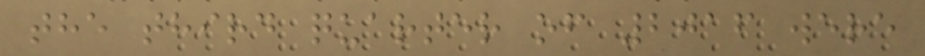the third quarter of 2016 were
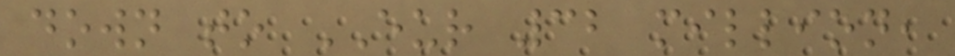down to EUR 32 million,
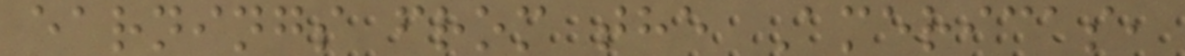earnings from the Americas,
